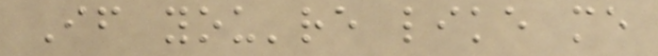If you're like me
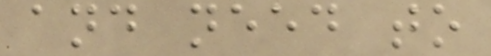and need to
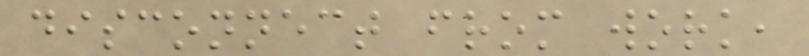disconnect from work,
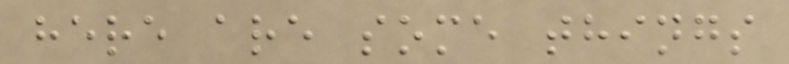here are some things
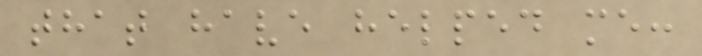that have helped me:
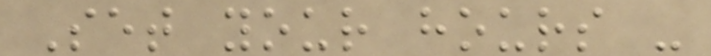Set your hours -
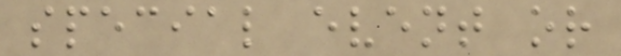special event or
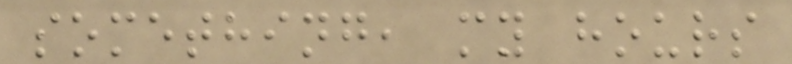something, my hours
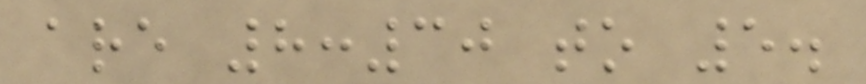are 8:30 to 5.
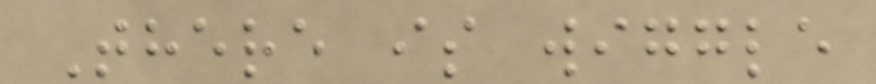There is wiggle
